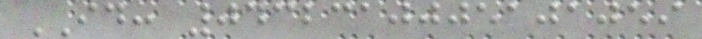ID: 0432310005101059
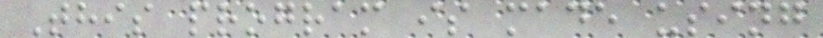This program is made using
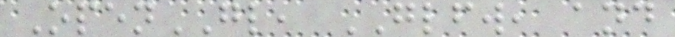OpenGL, GLFW, and
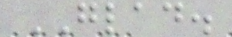GLAD.
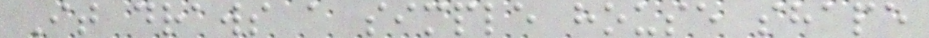It draws a simple house shape
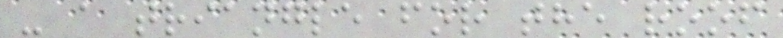- a triangle for the roof
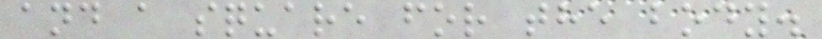and a square for the body.
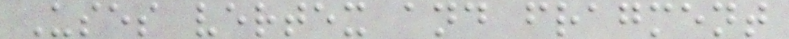Uses vertex and fragment
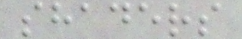shaders
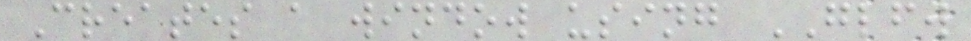Creates a window using GLFW
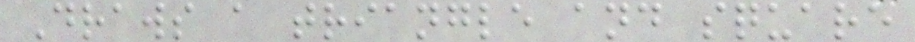Draws a triangle and square
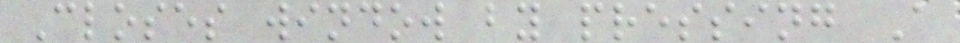Closes window by pressing A
